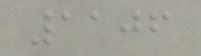1106
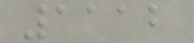1112
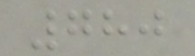780
